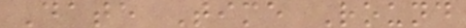Date Time Round
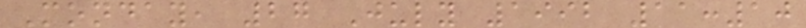Monday, 27 July 1992 11:10
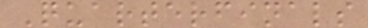Quarterfinals
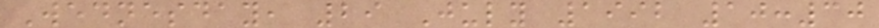Wednesday, 29 July 1992 10:30
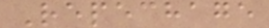Repechage
